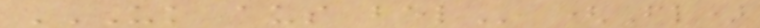UK AUS BEL (Fl)
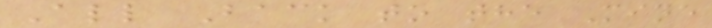All Back to the Mine
